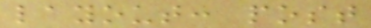layout: post
